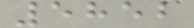5852
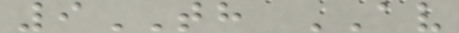9TH AV
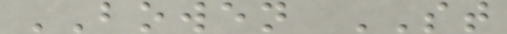BOWEN ST
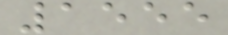1555
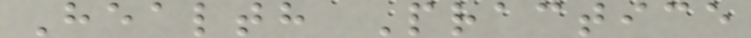Health Practice
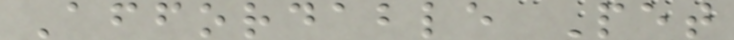Affordable Pet
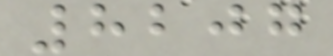8207
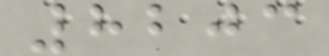8203
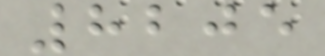8205
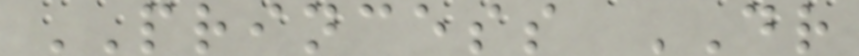PRINCESS DR
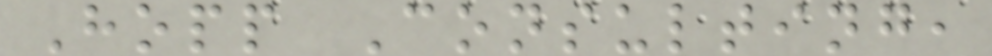Hopp Consulting,
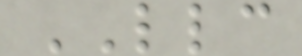LLC
